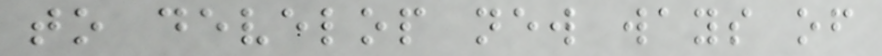to develop new ways of
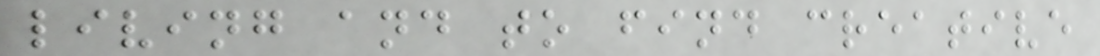living and to find creative
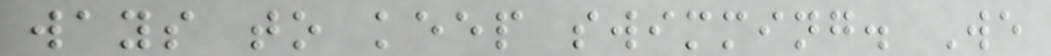ways to keep swimming. We
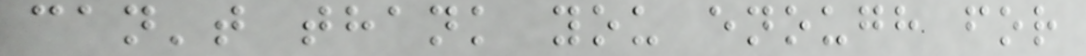can't thank you enough for
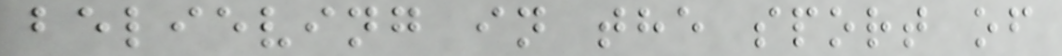believing in the sport of
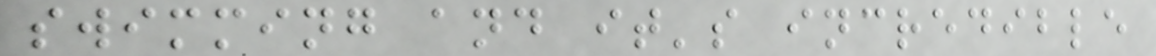swimming and it's incredible
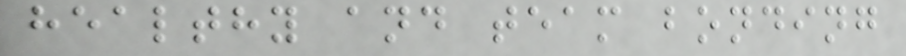healthy and team bonding
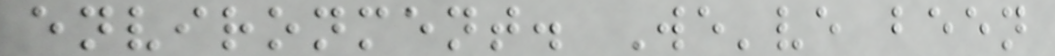environment. We've been
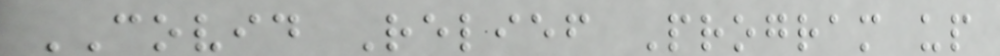COVID Relief Program up
